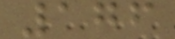176
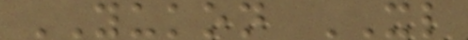YUKON XL
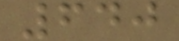640
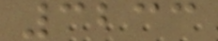3233
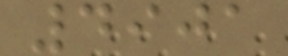4901
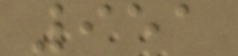951
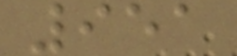951
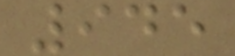945
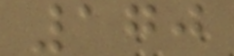170
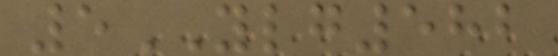5YLG582
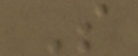S
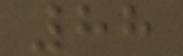88
